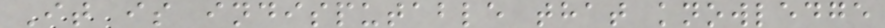It is indisputable that knowledge
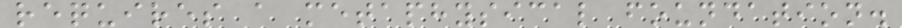requires a metaphysical foundation.
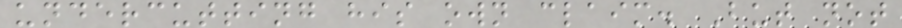undercutting his own claim. But not
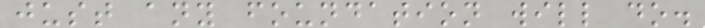just any foundation will do.
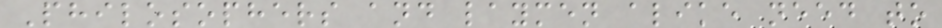Philosophers and laymen alike need to
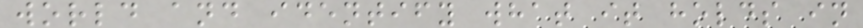world and identify what it holds in
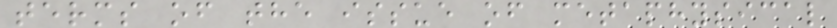terms of the issue of metaphysical
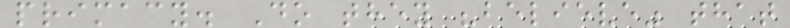primacy. Do they "believe" that
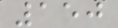150
